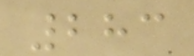283
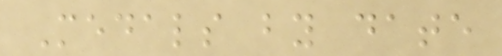Medals by date
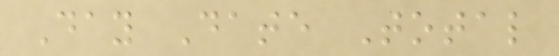Day Date Total
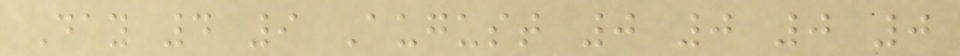Day 4 9 August 0 0 0 0
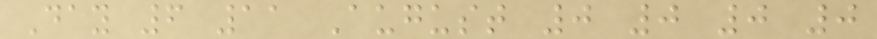Day 6 11 August 0 0 0 0
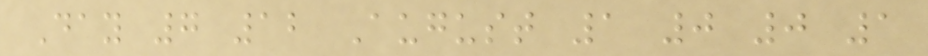Day 7 12 August 1 0 0 1
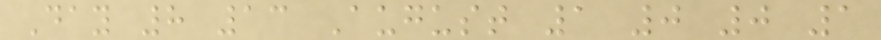Day 8 13 August 1 0 0 1
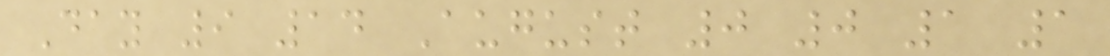Day 9 14 August 0 0 1 1
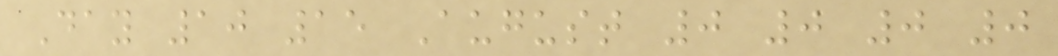Day 10 15 August 0 0 0 0
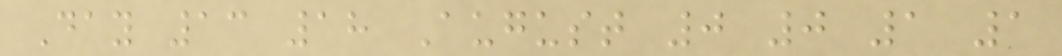Day 13 18 August 0 0 1 1
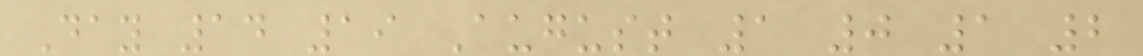Day 14 19 August 1 0 1 2
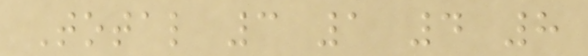Total 3 1 4 8
